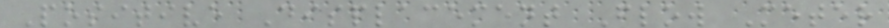Positive Displacement Flow Meter
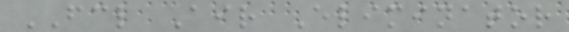FCL Air Eliminator
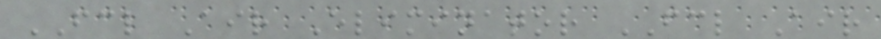FCL Air Eliminator FCL Air
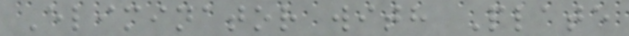Eliminator with Plate
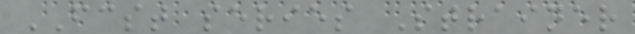FCST series Strainer
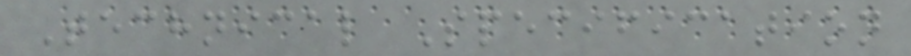Technical Specification
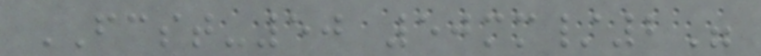FCST-50 50mm/2"
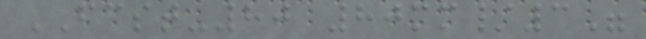FCST-80 80mm/3"
